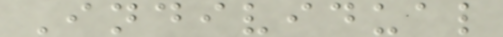Individual
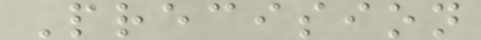Precision
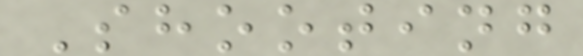Shooting
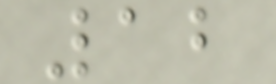12
